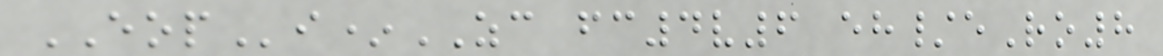EOPi*ZC fc4v6 eh/eRo8
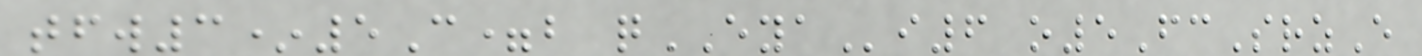tfw3*5C=b qEYAi6 o5FcSrzE
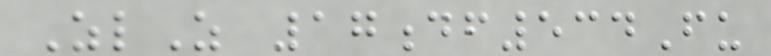ZlZ 17df534Fu
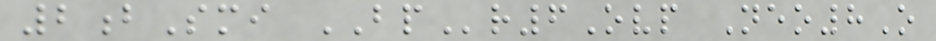2bSmi BPr6Ovp Neo8O
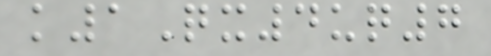k1Qx4uq7
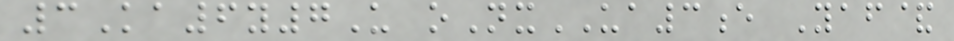3Ka6y7U oNxUA3e Yaf&
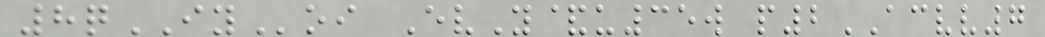8qIYoi EvY&u35w p2ACVV7
